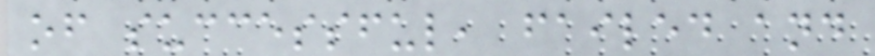of successful, failed and
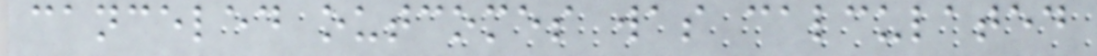canceled outcomes was calculated
